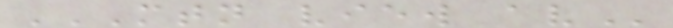MTN VIEW AV
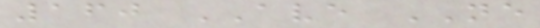160 AVE NE
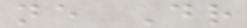ne Dr
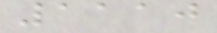1110
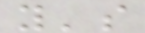y's
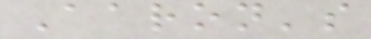Aaron's
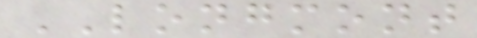LONGMONT
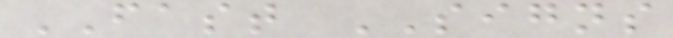FAST SIGNS
